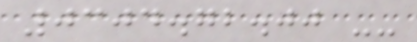0304.72.00 --
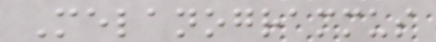Melanogrammus
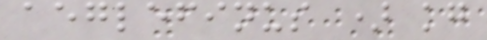aeglefinus ) kg
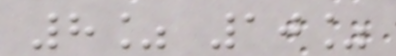8% 10%
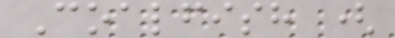Coalfish (
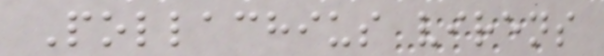Pollachius virens
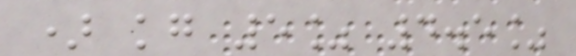) kg 5% 4.5%
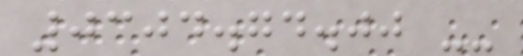0304.74.00 --
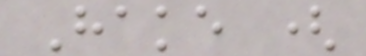Hake (
